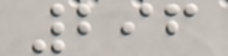296
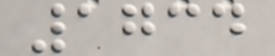1734
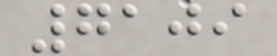7109
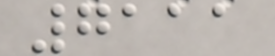7111
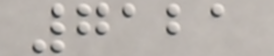7121
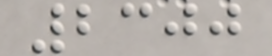2300
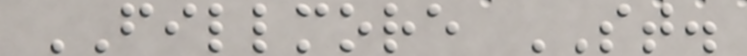FILLMORE ST.
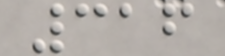316
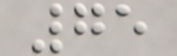75
